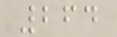264
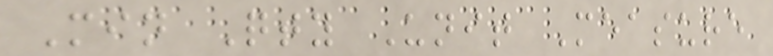Min Qty Unit Measure
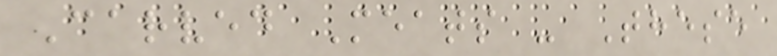Carved Meats - These
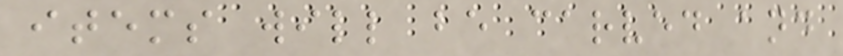items will be carved and
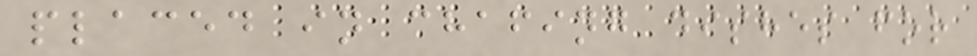placed in chafing dishes for
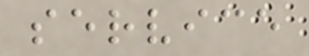service
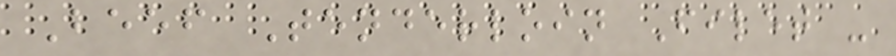Beef Tenderloin Filet -
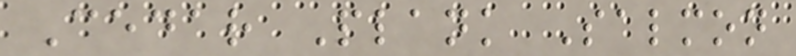Cedar Plank Salmon
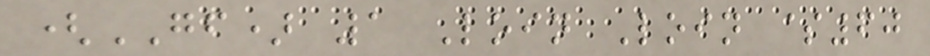(GF) 1 Loin Loin $60
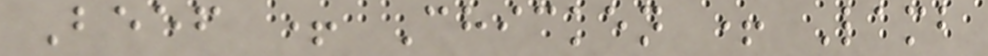Beef + Chicken + Lamb
